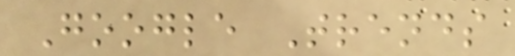Google Trends
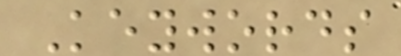Keywords
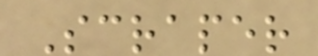Scraper
